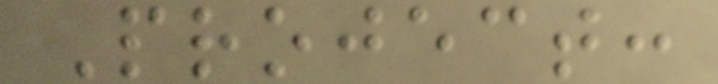Project:
